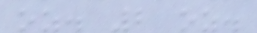oz. 2 oz.
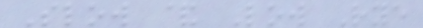Slow & Low Rye
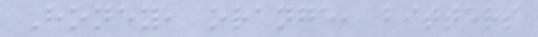Honey, orange, bitters
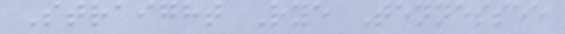Straight Rye Tennessee
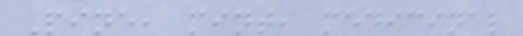Pine, mint, medicinal
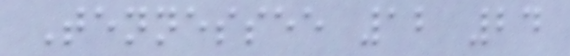Tennessee 12 24
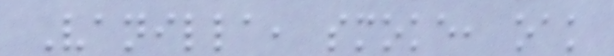Vanilla, smoke, oak
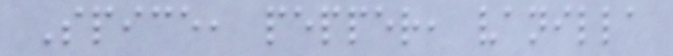Spice, pepper, vanilla
